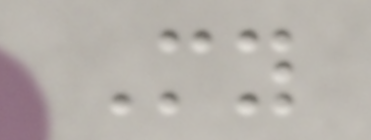My
